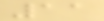11
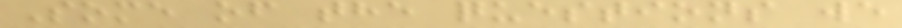Some of the questions we
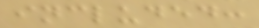included:
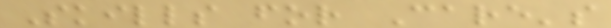Skills for Care's
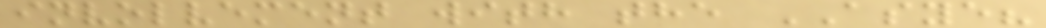involvement with the ASYE?
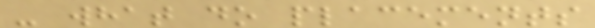- what do placements
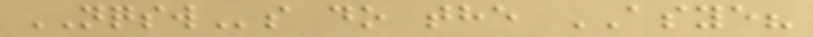NQSWs do the ASYE?
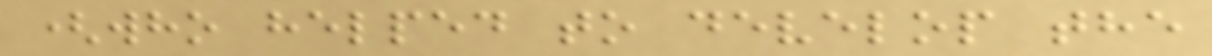(who helped to develop the
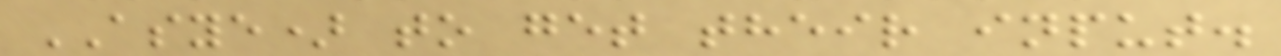ASYE) to get their input.
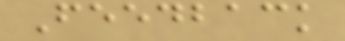Feedback
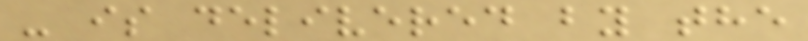- is delivered by the
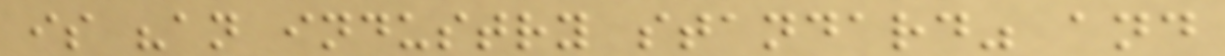is "an industry standard" and
